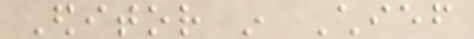Editor in Chief
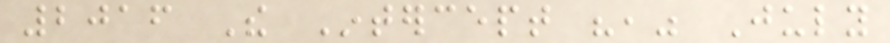2016 The Intercept "," July
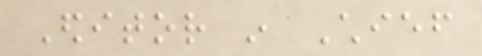Editor in Chief
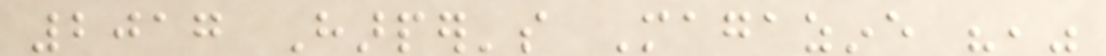2017 Harper's Magazine ","
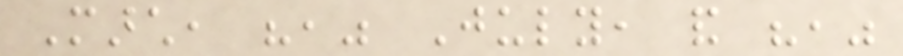March, "," July, and ","
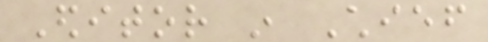Editor in Chief
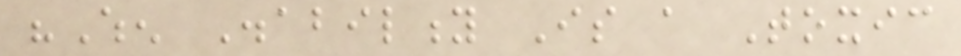"When Disability Is a Toxic
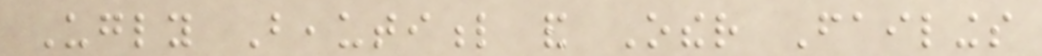Ugly Beautiful and Other Failings
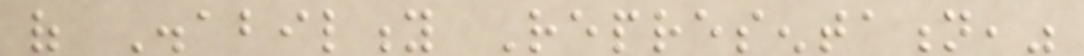of Disability Representation,"
